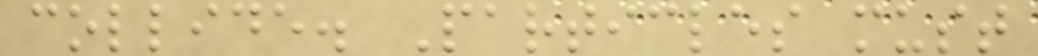collide. Particles must
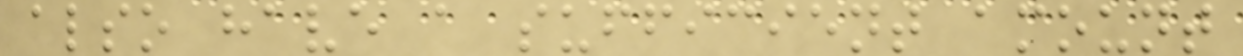also have a sufficient amount
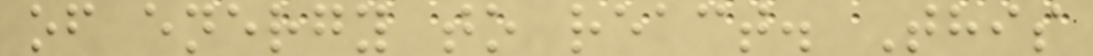of energy to react. This
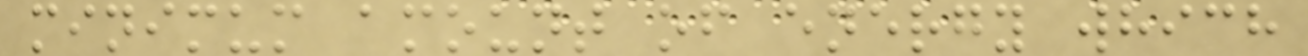minimum amount of energy which
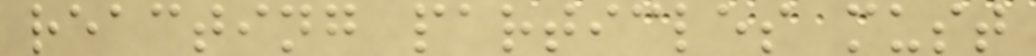reacting particles must
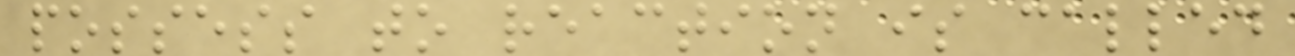possess to reaction is called
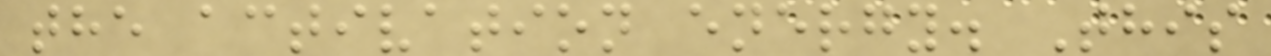the activation energy. This
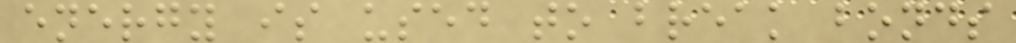energy is used to break bonds
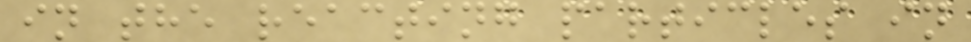in the reacting particles in
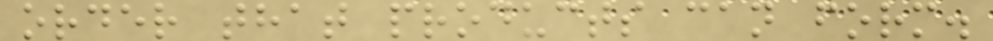order that products can form.
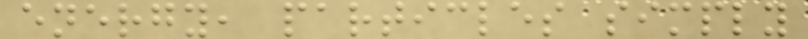energy, particles simply
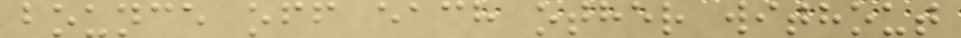bounce off each other without
